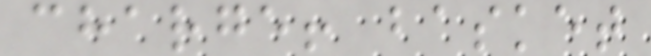charge! basket
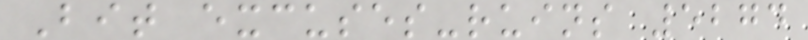Bit excuses-ruins 5274
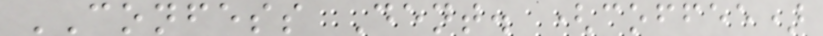CONFESS Dent. (coffee)
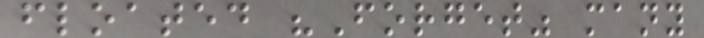floated "Forget" many
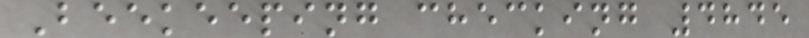Beekeeping checking 4845
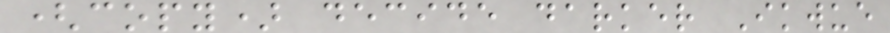(copy) decide darker Ikwue
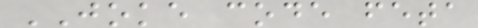JOKE code feta
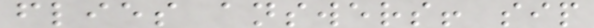flies answers! sip
